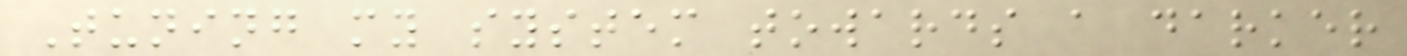Tuning my system towards a darker
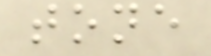tone
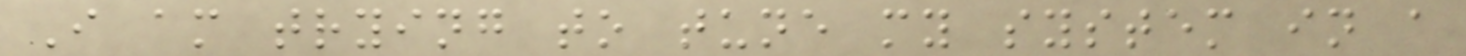I am trying to tune my system in a
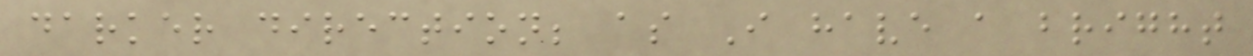darker direction; as I have a bright
